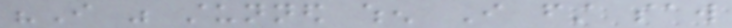"I was stunned when I first saw
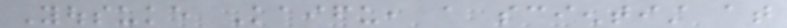Yousuke Kaifu, a scientist at
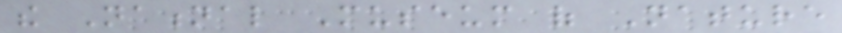the National Museum of Nature
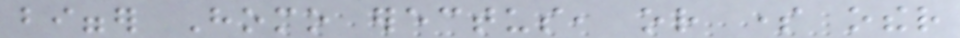bigger Homo erectus, or some other
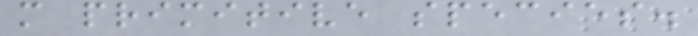more primitive species.
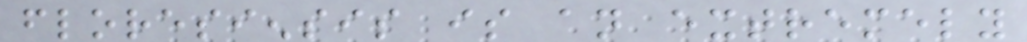floresiensis is an extremely
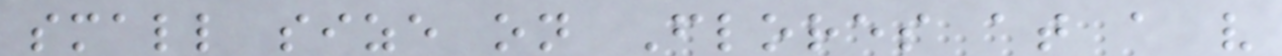small size on Flores at a very
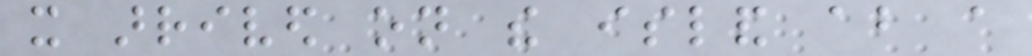it arrived on the island about a
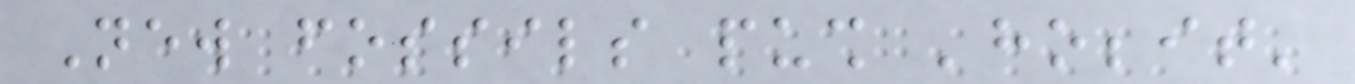New fossils push 'hobbit'
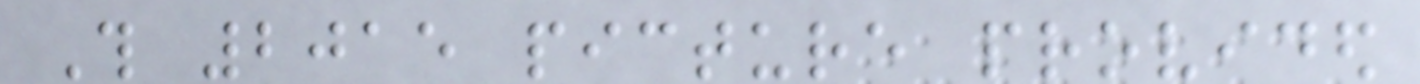This 2015 picture provided
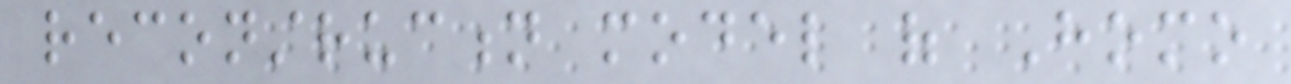reconstruction model of Homo
